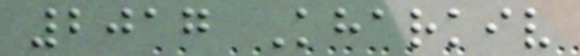2017 Kharkiv
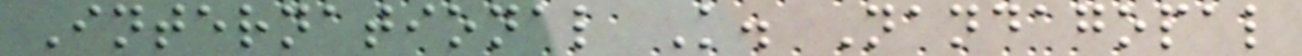International K. Nandagopal
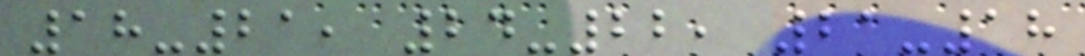18-21, 24-22, 21-18
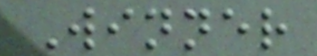Winner
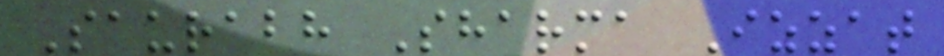Saurabh Sharma Izzat
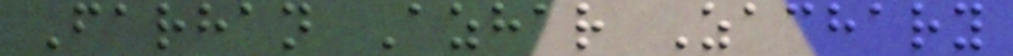Farhan Azhar Zachary
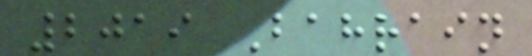2019 Bahrain
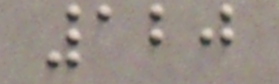120
